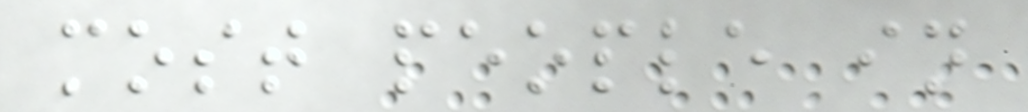most people in
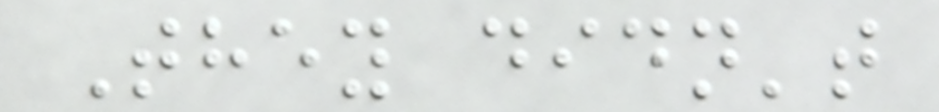They didn't
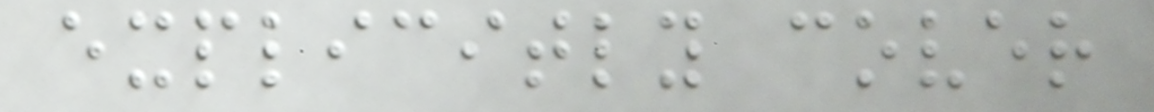explicitly cover
